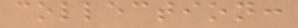collection:
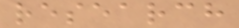research
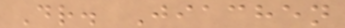Dr. Jiachen
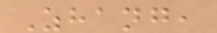Zhang,
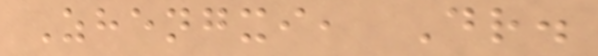Zhengxi, Dr.
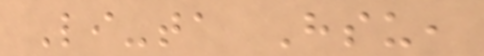Li-ta Hsu,
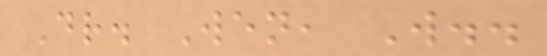Dr. Wen, W..
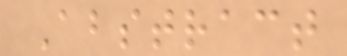Abstract
